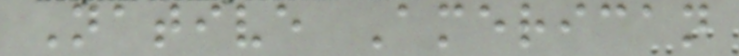Native American
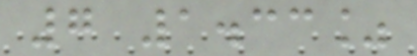7 1.33%
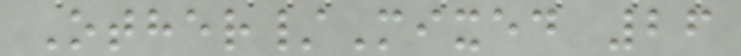Other/Mixed 26
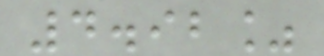4.92%
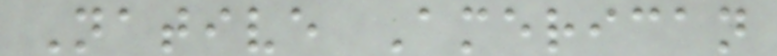Native American
